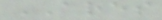ARES
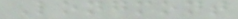Longmont
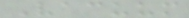Vacuum
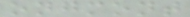ongmont
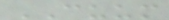CUUM
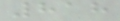818
